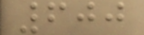600
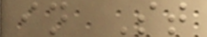in St
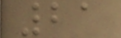21
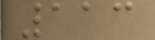113
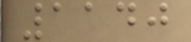1140
